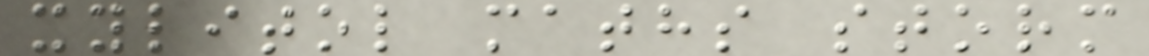xylitol maths storm
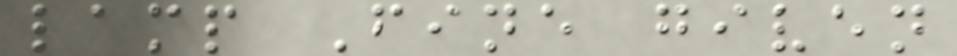lamp Fine given
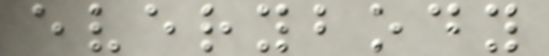everybody
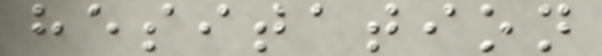hesitation
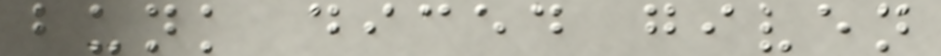bunk diced given
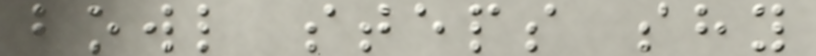bowl steps shy
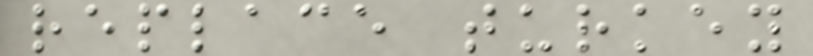replace turkey
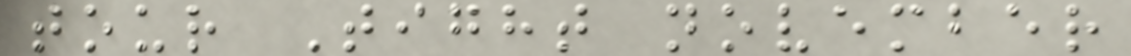tour Tight november
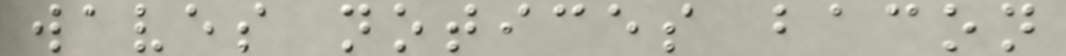waves notices bacon
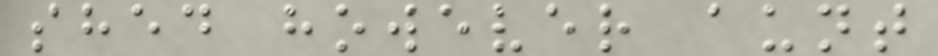shed however aunt
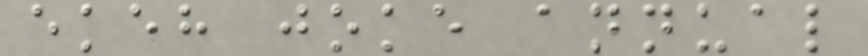ekeh joke annual
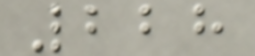228
